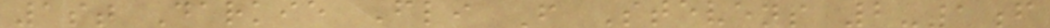1st Darkie Fli F Stevens 2-1f
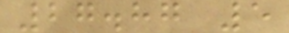27.87 5
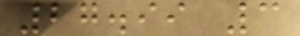27.99 3
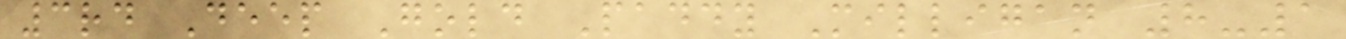3rd Deep Gold Paddy Milligan 8-1
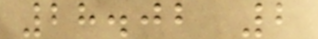28.02 2
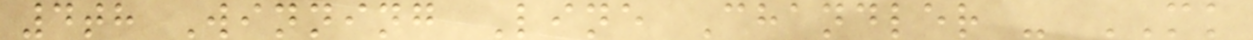4th Winning Line Chandler - MK
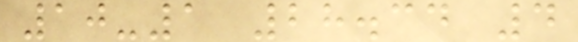10-1 28.34 4
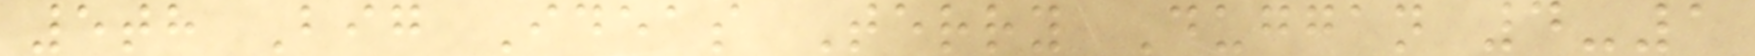5th Big Ideas Terry Duggan 4-1
